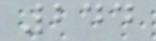244
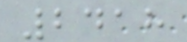2418
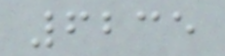6235
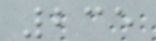235
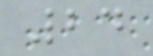24
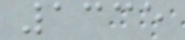1335
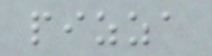pizza
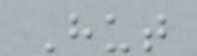Hut
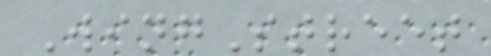WingStreet
